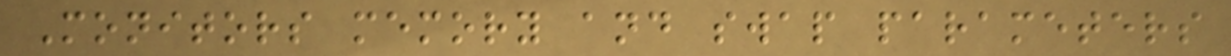Monitors memory and swap parameters
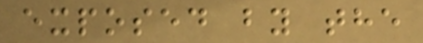exposed by the
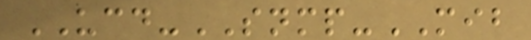UCD-SNMP-MIB
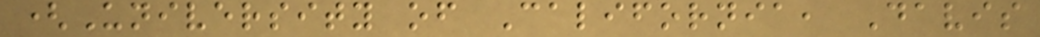(University of California, Davis
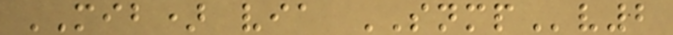MIB) via SNMPv2
